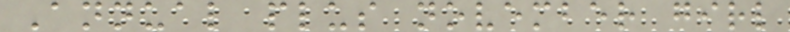Annual plus november girl
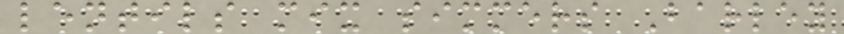lentils mix simmers Barley
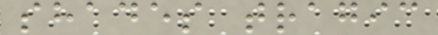shades tragic
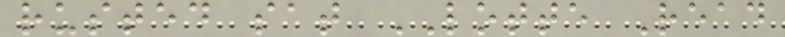rusted sat LOTTE Read
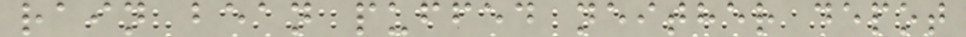rain bean puffed neither depot
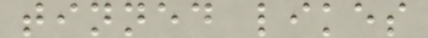tinned likes
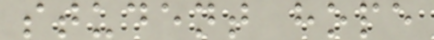student hope
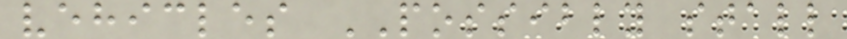vehicles POSSIBLY stall
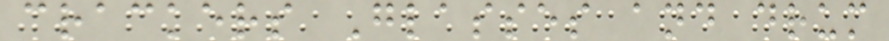crackers Glasses and drum
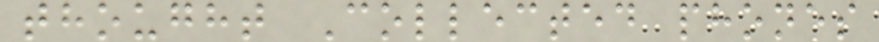thought Collected phones
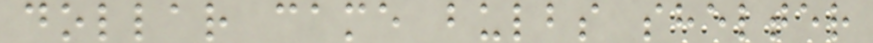dollar came bulbs shelter
